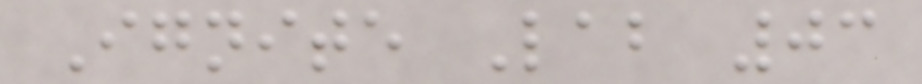Ignite Lab 03
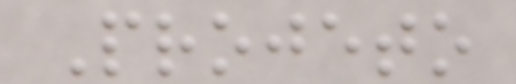Projeto
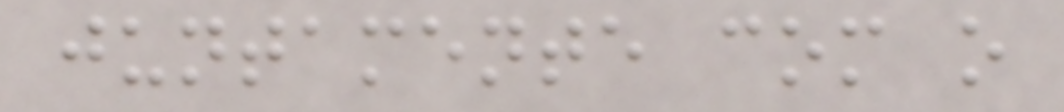juntamente com o
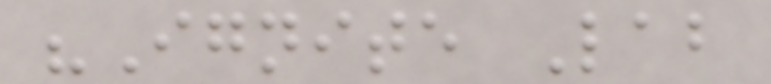"Ignite Lab
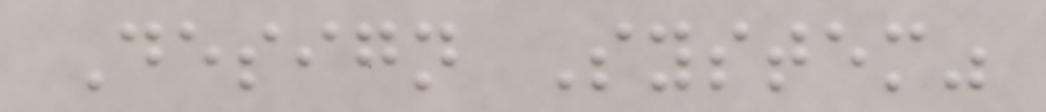Design System"
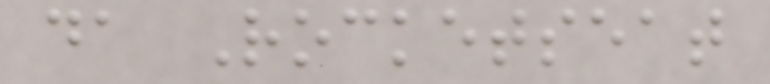da Rocketseat
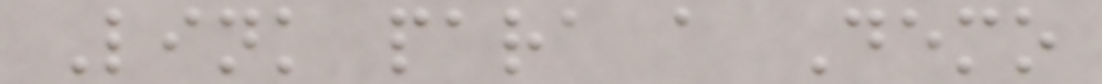Link para a Demo
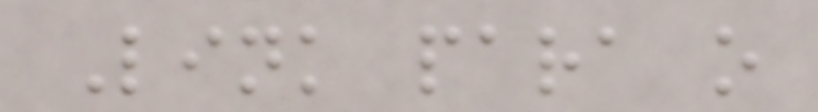Link para o
